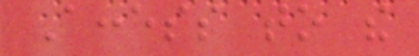Access to the
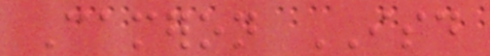Cameron ISD
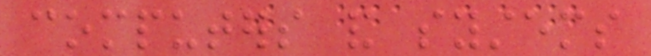computers and systems
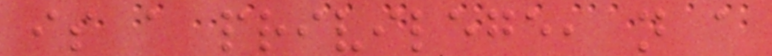is a privilege, not a
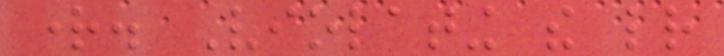right. Violating the letter
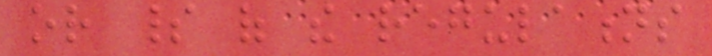or spirit of the regulations
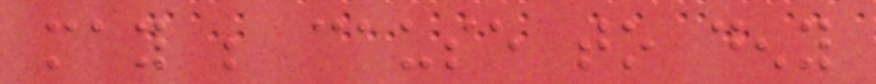may be cause to deny
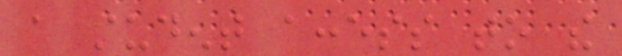a student access to the
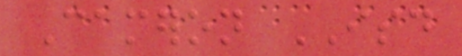Cameron ISD
